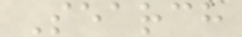Search
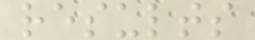results
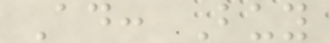Ad: Buy
